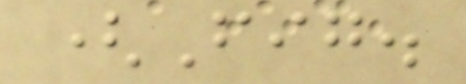(Fig.
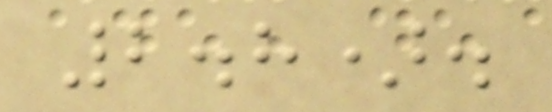2.8).
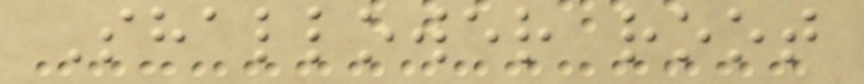Shallower root
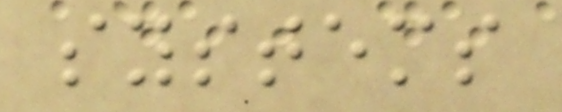systems
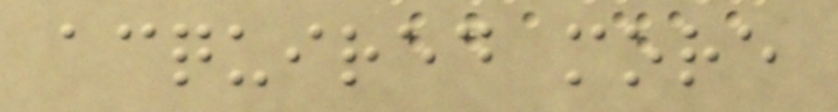acquired more
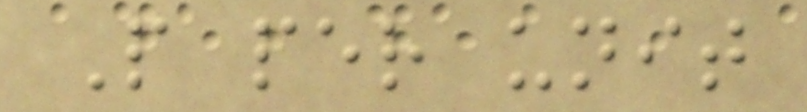P per unit
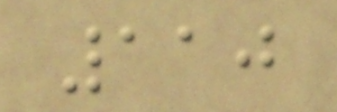110
